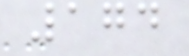174
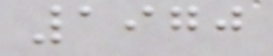1970
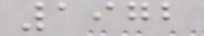1972
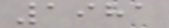1981
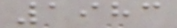1983
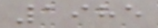1985
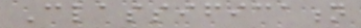Classification
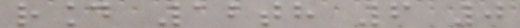round 12th 6 0
